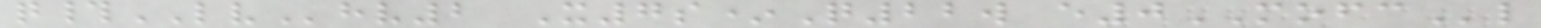q#LVhv2 X7s*Q22w e0MOFCl
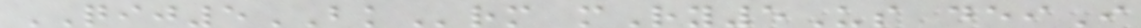QIJ5BKrm mRy5Us deiI
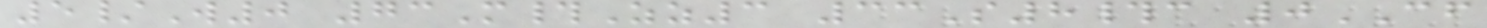5/W0 73M#Zz3 33S8#c 0CF
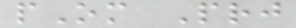pOm Prj
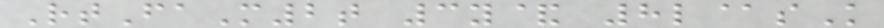RtFaM2t 3y& 8l@sK
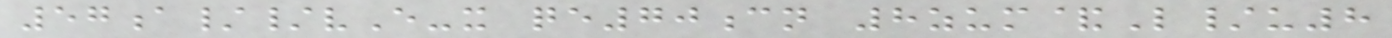57a//vE-x qe70cn 8zum&L/u8
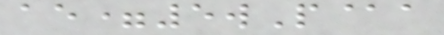ae=5wP@a
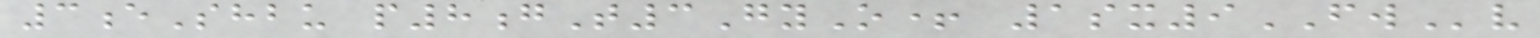3eShbu p8gT3GyO+ 1sx9FWv
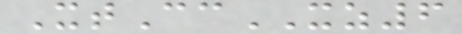XtCcXZ6
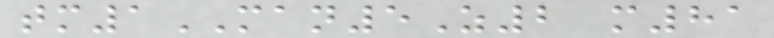tm1MAN5Z2 m81
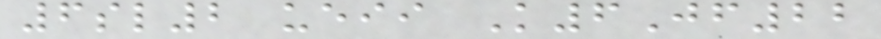6sl2 ueii K6Jf22
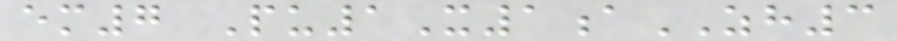em7 Pu1X1aZH3
